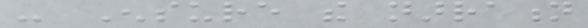- Ensure the narration
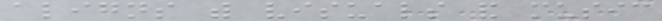aligns with visuals and music
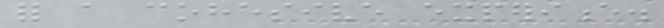for a cohesive experience.
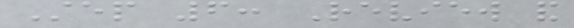Step 6: Review and
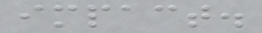impact.
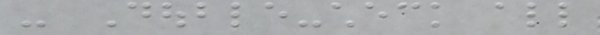- Double-check all
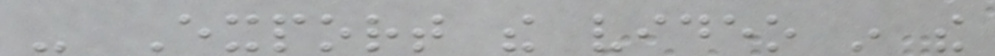- Export the video in the
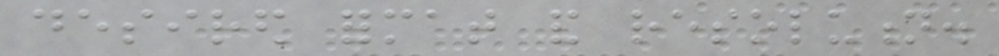desired format and resolution.
